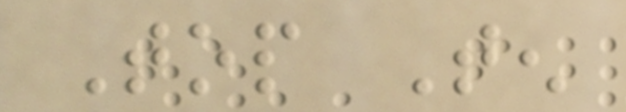Top Ten
